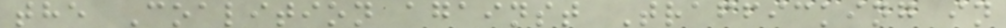the Coalition against Trafficking in
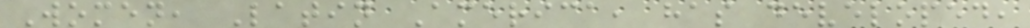Women, Latin America, has developed,
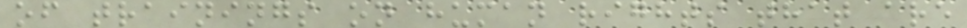of trainings on human rights that are
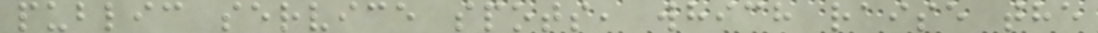public service spots, which raise the
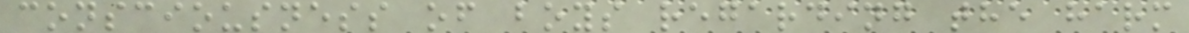consciousness of boys regarding the harm
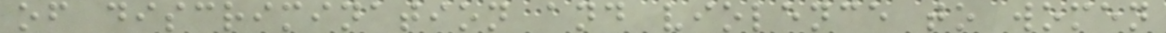of discrimination and violence to women
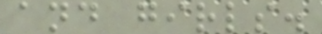and girls.
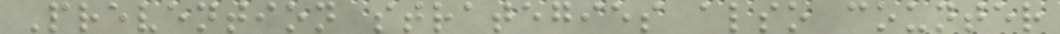Prevention strategies also counter
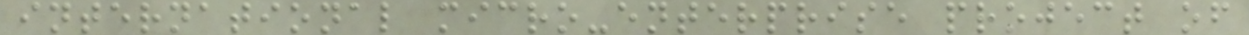international micro-enterprise project of
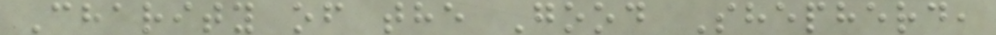Charity of the Good Shepherd,
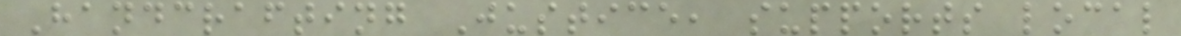Handcrafting Justice, supports local
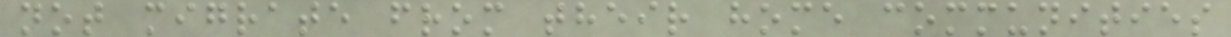not migrate from their home communities
